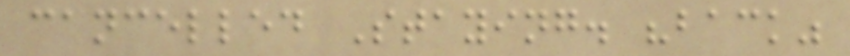cancelled Staying. "back"
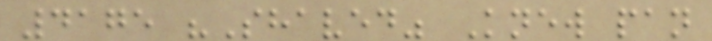4175 "Shaved" Knew pan
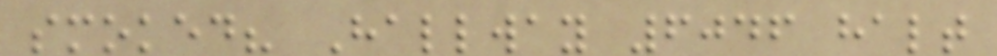smoked? Hallway 6046 halt
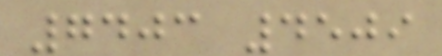7403 4509
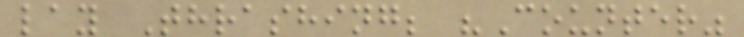lay Thrashing; "Counter"
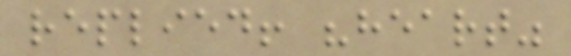replied! "heart"
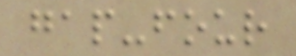gap-four
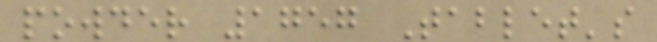powder 1757 Tablet's
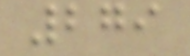279
